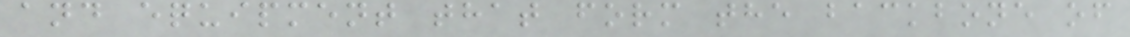and equipment that form the backbone of
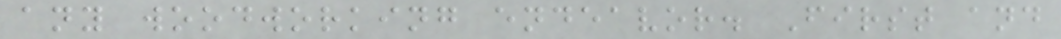any woodworking endeavor. First and
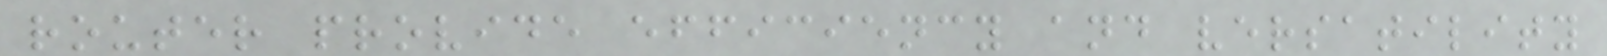router provide efficiency and versatility
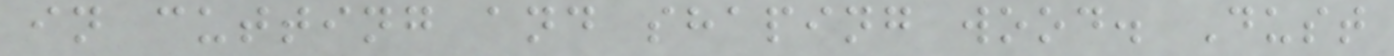in cutting and shaping wood. Dust
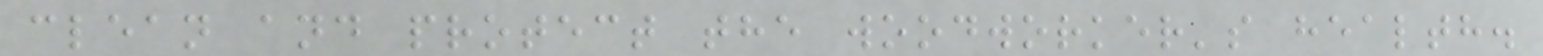clean and protect the woodworker's health.
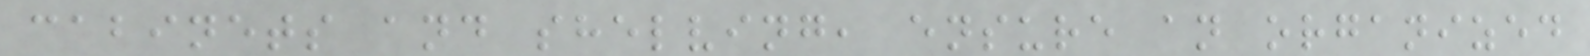cabinets and shelving, ensure an organized
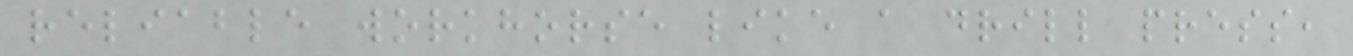reliable workhorse like a drill press,
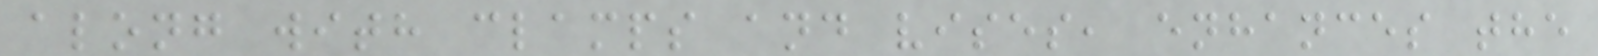along with clamps and vises, enhances the
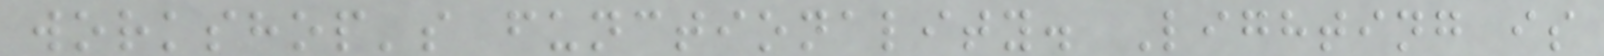workshop's functionality. Lighting is
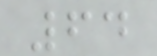64
